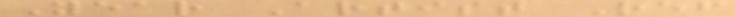Year Artist Ref
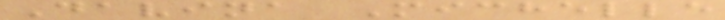Davina Michelle
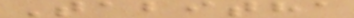Tabitha
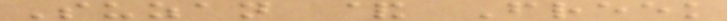Suzan & Freek
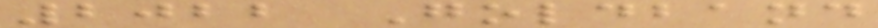2022 Goldband
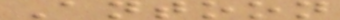Antoon
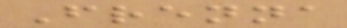Frenna
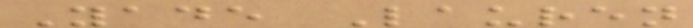Yade Lauren
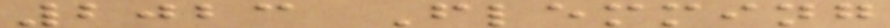2023 Flemming
